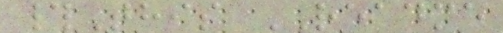#This README
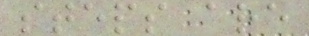steps are
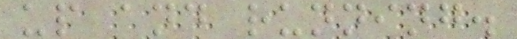up and running.
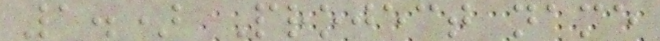1.) Project name
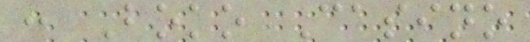: Boko Casino
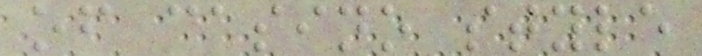of casino style
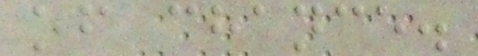of chance.
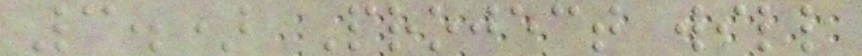3.) Project will
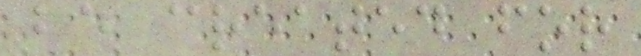be created for
